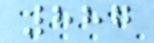887
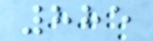885
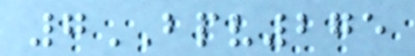7BPV275
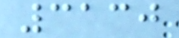3130
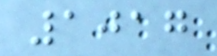1017
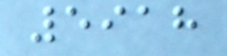5918
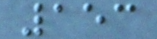153
